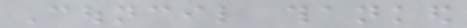Council thanked
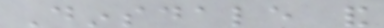Dinsdale and
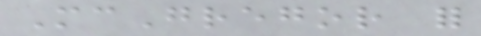McGregor for
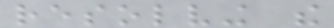resolving the
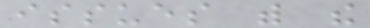issues with the
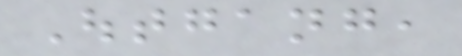Outgang,
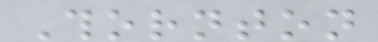Thornton
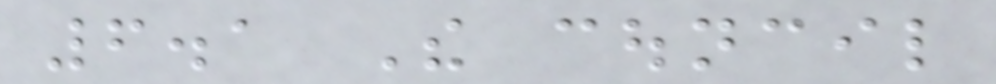6.1 The council
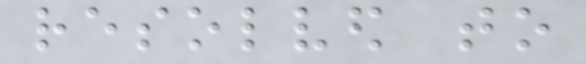resolved to
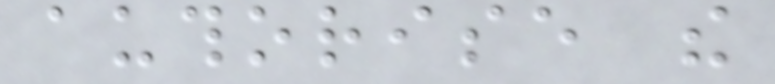authorise the
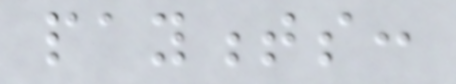payments:
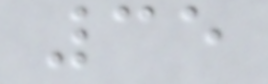35
